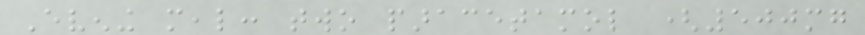Evening meal: two paracetamol (500mg
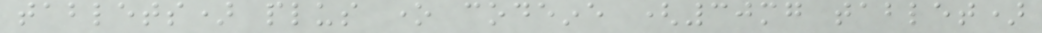tablets) plus one codeine (30mg tablet)
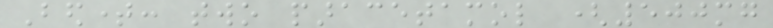Bedtime: two paracetamol (500mg
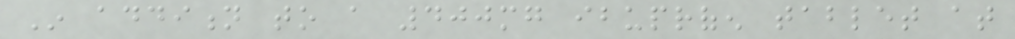In addition to a 400mg ibuprofen tablet at
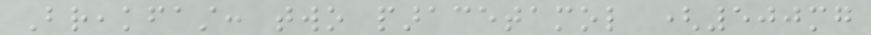Breakfast: two paracetamol (500mg
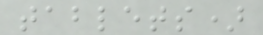tablets)
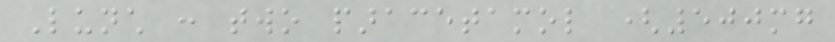Lunch : two paracetamol (500mg
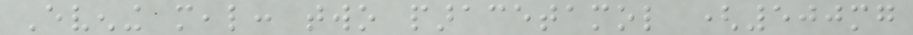Evening meal: two paracetamol (500mg
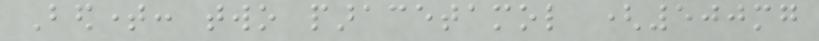Bedtime: two paracetamol (500mg
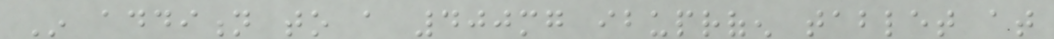In addition to a 400mg ibuprofen tablet at
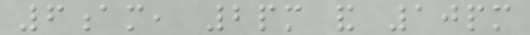6am, 2pm and 10pm
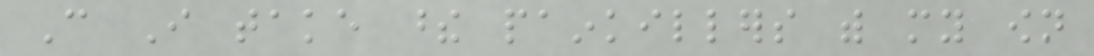Can I take these painkillers with my own
